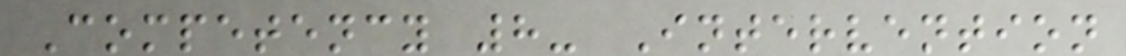Competency 8- Intervention
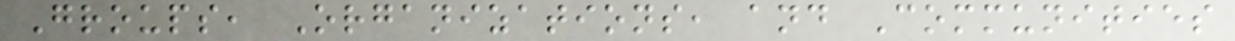Groups, Organizations, and Communities
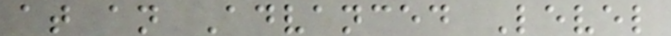at an Advanced Level
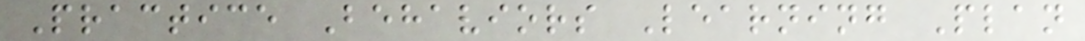Practice Behaviors Learning Plan
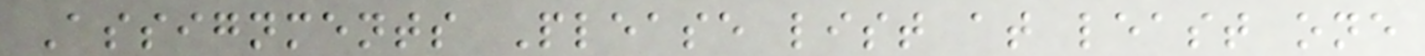Assignments Please list at least one
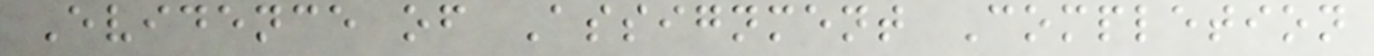Evidence of Assignment Completion
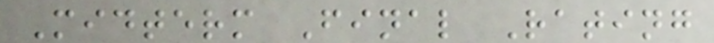Midterm Final Rating
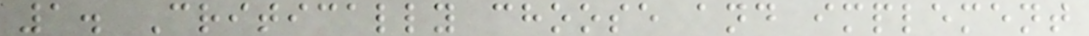1. Critically choose and implement
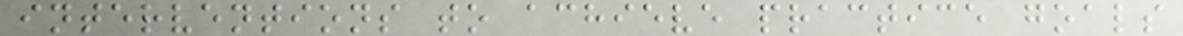interventions to achieve practice goals
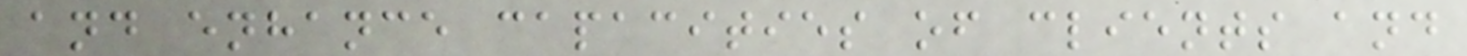and enhance capacities of clients and
